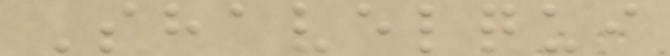Shavelqui
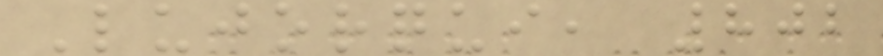Lujorqui, 802
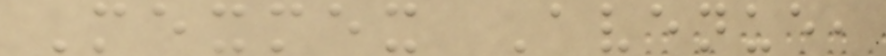Mexmex Avenue,
